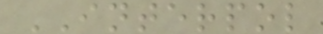INTERPOL
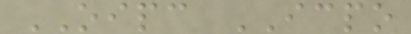OIPC ICPO
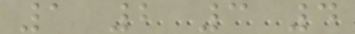1 2 3 4
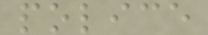police
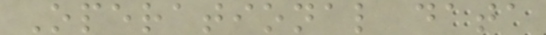Operational data
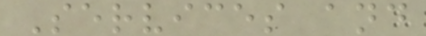Services and
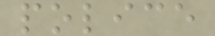police
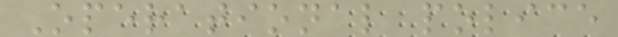Operational police
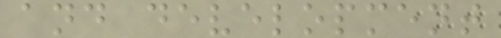and development
